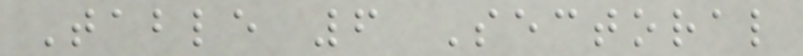Table 6 Sectoral
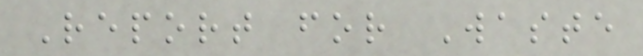Report for Waste
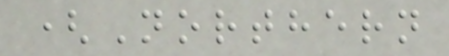(Northern
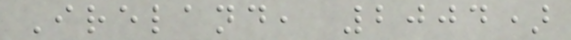Ireland, 2004)
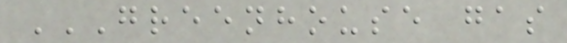GREENHOUSE GAS
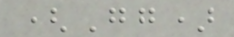(Gg)
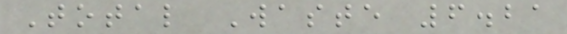Total Waste 6.21
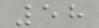58
